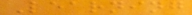Learning
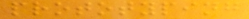prototyping
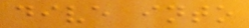dive into
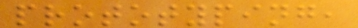prototyping,
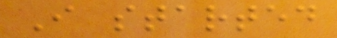I started
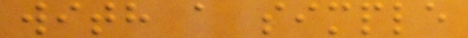with a simple
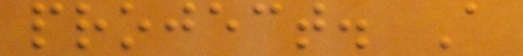project. A
